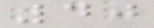40
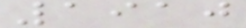1910
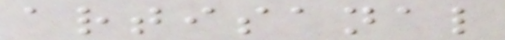artisanal
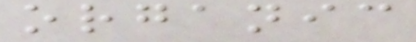organic
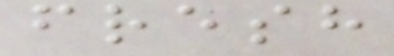fresh
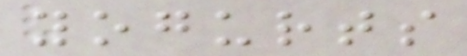yogurts
